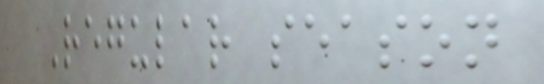Regular season
